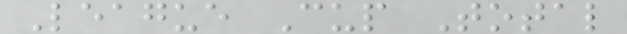League Cup Total
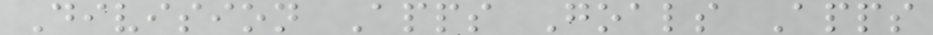Division Apps Goals Apps
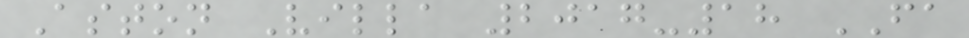Aston Villa 2017-18 FA
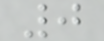0
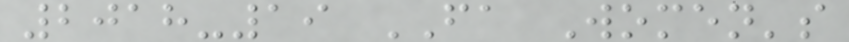2018-19 FA Women's
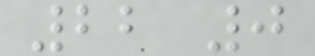22 0
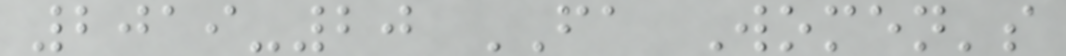2019-20 FA Women's
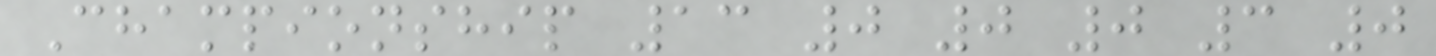Championship 13 0 0 0 3 0
